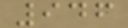946
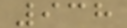938
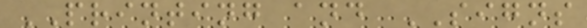PRINTING and SIGNS
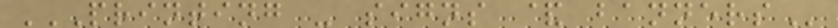PRINTING - SIGNS & BANNERS
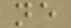ne
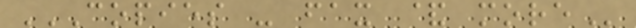COPIES - FAX & MORE
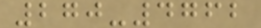270-4762
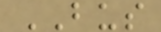BUS
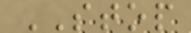STOP
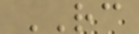RC
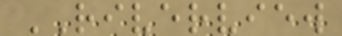RIVERVIEW
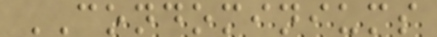CONDOMINIUMS
